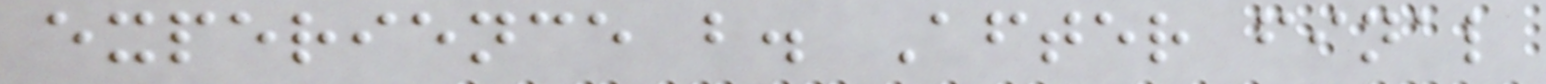experience b. After final
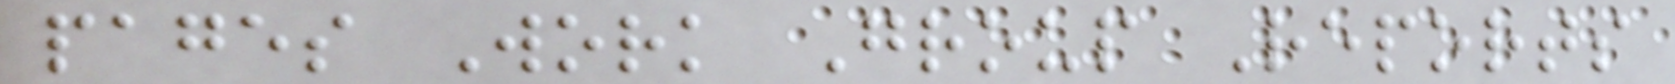pages Work Group Reports
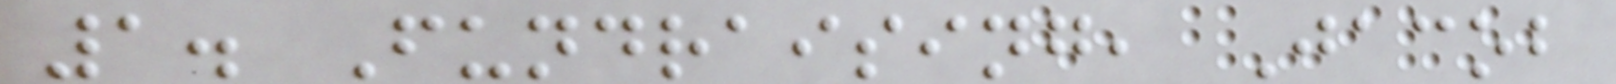1. Fundraising, Jacob
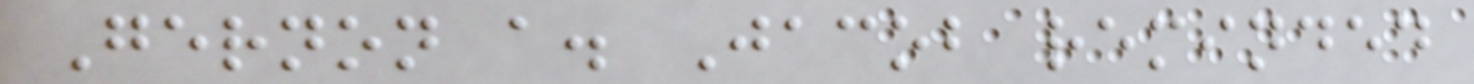Gernon a. Jacob reminded
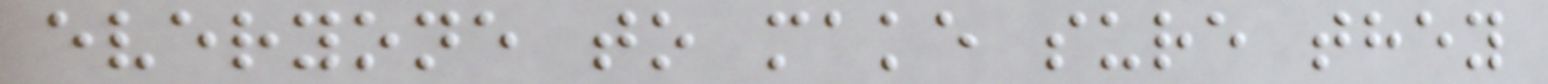everyone to make sure they
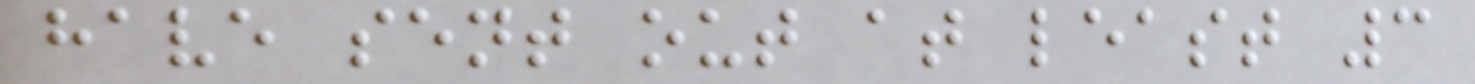have sent out at least 3
